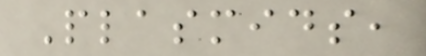Plasmids,
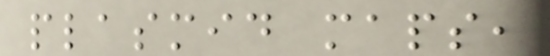plasmid maps,
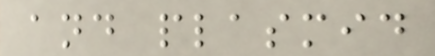and plasmid
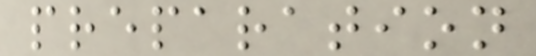preparation
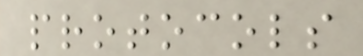protocols
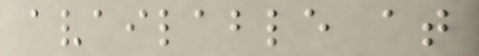available at
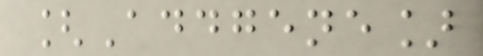[Addgene]
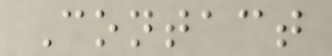Contact
